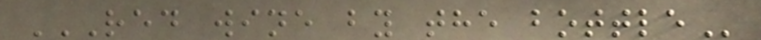RED WINE BY THE BOTTLE
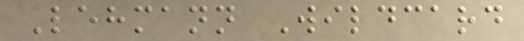Lehmann Wildcard
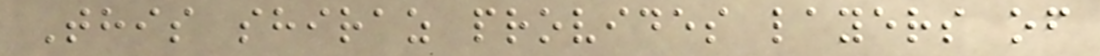This shiraz provides layers of
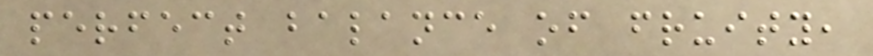perfect balance of fruity,
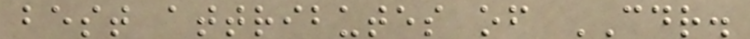best attributes of CDR.
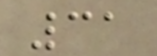31
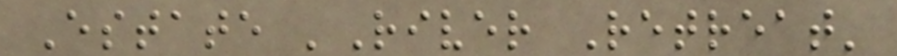Estate 'River Retreat'
